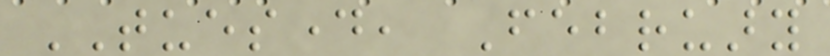TUESDAY, February
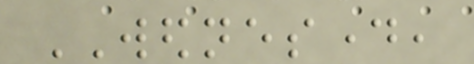WEDNESDAY,
